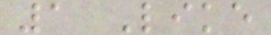1 Like
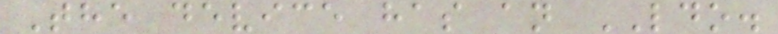The device has an LDO.
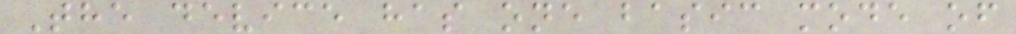The device has one basic mode of
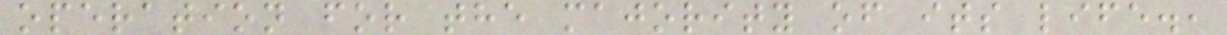operation for the majority of its life.,
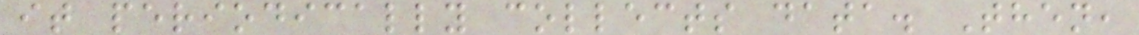it periodically collects data. Then,
